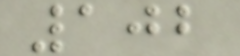102
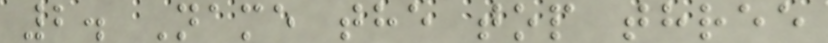2. Name the top three
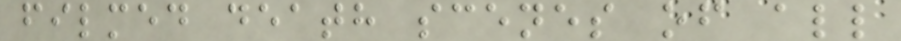filmed death scenes of all
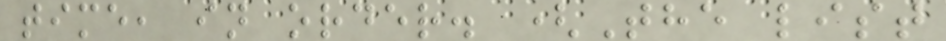time, in order. (The list
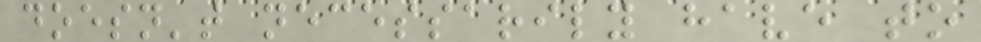doesn't necessarily have to
